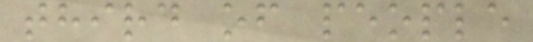third of people
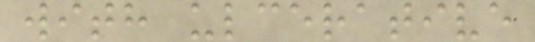with ulcerative
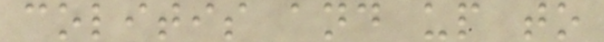colitis and up to
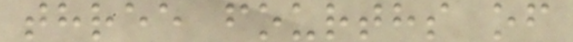three fourths of
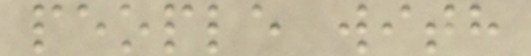people with
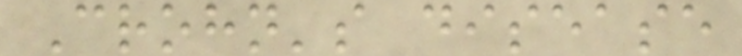Crohn's disease
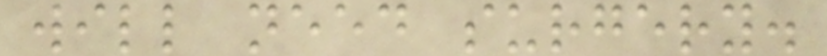will need surgery.
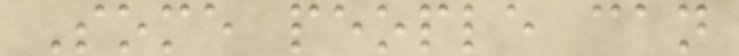Some people can
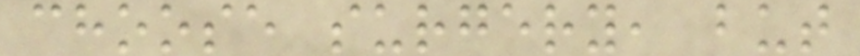choose surgery, but
